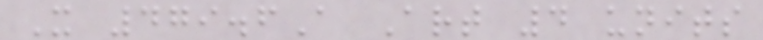X 479.6A Art 4 units
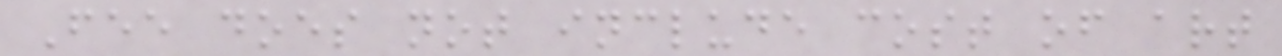Fee does not include cost of art
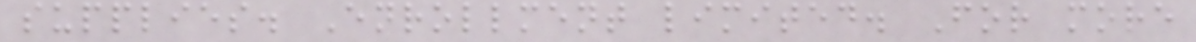supplies. Enrollment limited. For more
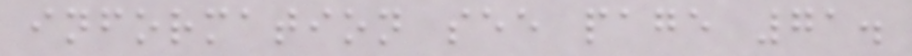information see page 71.
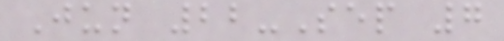Jun 22-Sep 7
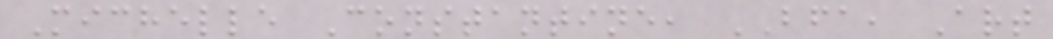Michelle Constantine, BFA, Art
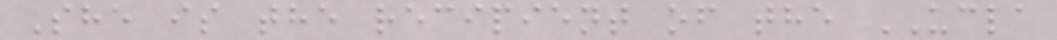She is the recipient of the UCLA
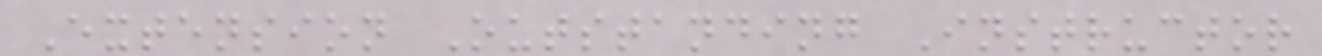Extension Outstanding Instructor
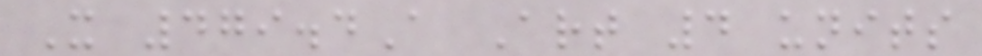X 479.4A Art 4 units
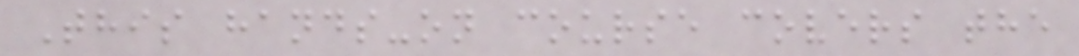This hands-on course covers the
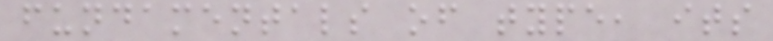fundamentals of type, its
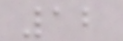12
